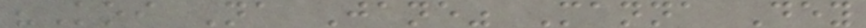"Koi Na Jane" Manna Dey
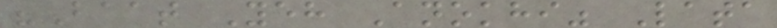"Baat Yeh Anokhi" Lata
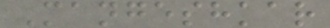Mangeshkar
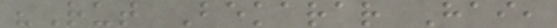"Rut Bekarar Hai,
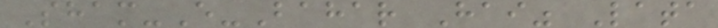Sham-E-Bahar Hai" Lata
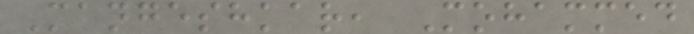Mangeshkar, Mohammed
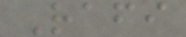Rafi
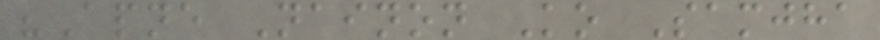"Apne Nainon Ko Samjha
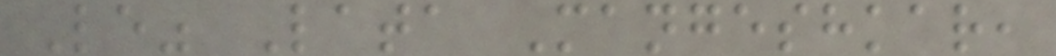Le" Lata Mangeshkar,
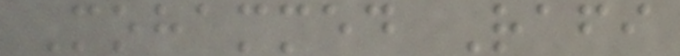Mohammed Rafi
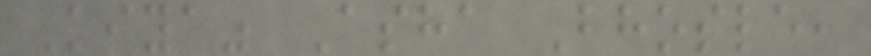Kiya" Asha Bhosle,
